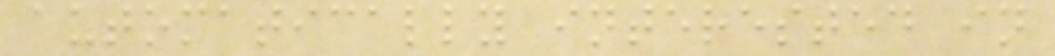automatically interested in
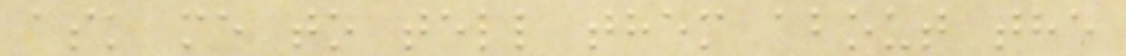ask me to tell them about the
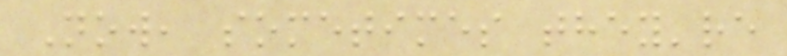Now, sometimes they're
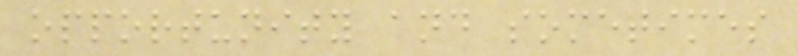opportunity and sometimes
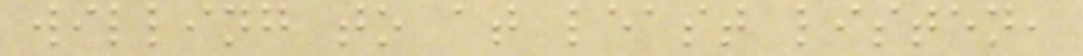willing to at least listen,
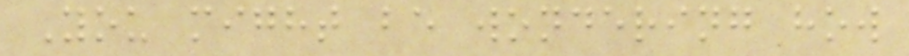You might be wondering how
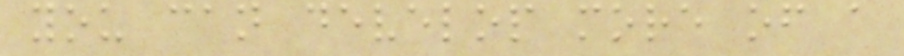you can develop more of a
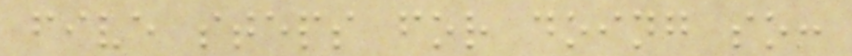five steps for doing so:
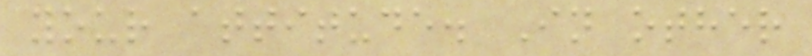your attitude. In other
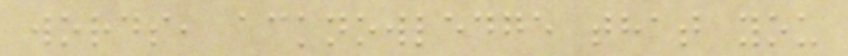words, acknowledge that you
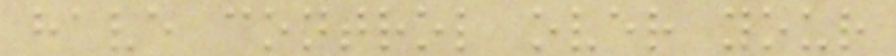have control over your
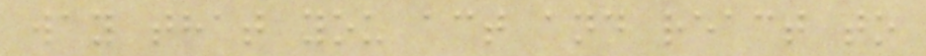way that you act and react to
